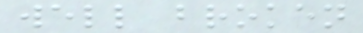well broken
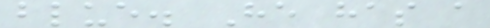blue. He has a
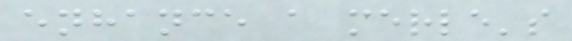enhance a merle's
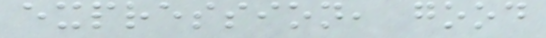expression, good
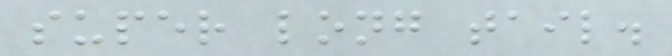super long tail.
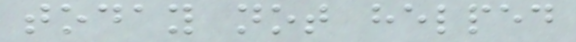today not helped
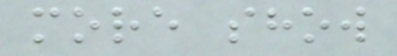more show
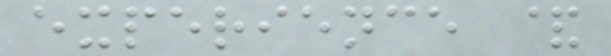experience &
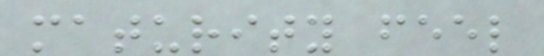maturity feel
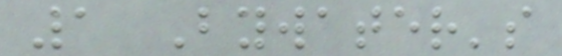1 Bywater's
